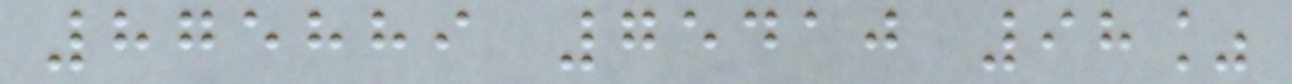875889 75410 98%
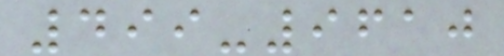499-9610
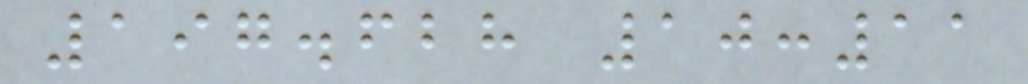197.628 10:11
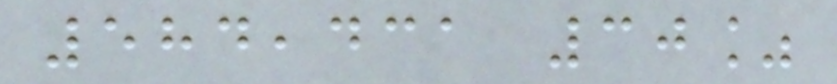584,431 30%
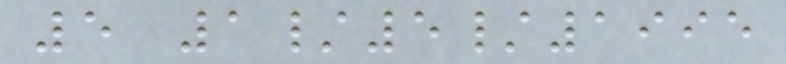5 1/5/1995
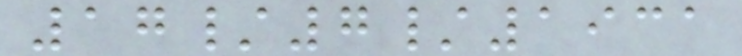17/7/1931
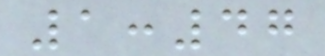1:47
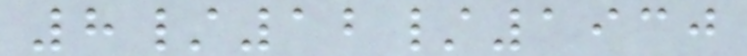8/12/1930
